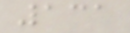131
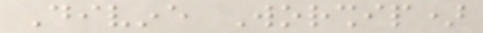Divine Worship)
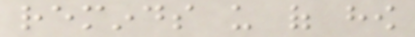reminds us of how
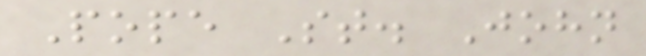Pope St. John
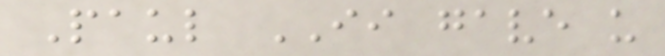Paul II gave us
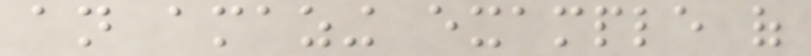an amazing example of
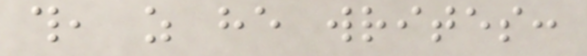this, as he writes:
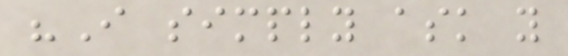"I simply ask you
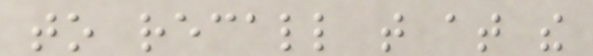to recall that at the
